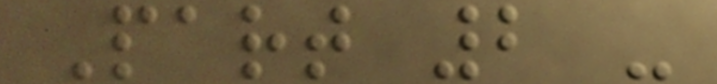Part 2 -
